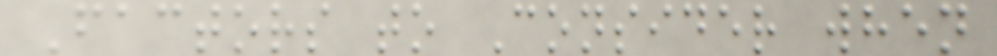Factors to Consider when
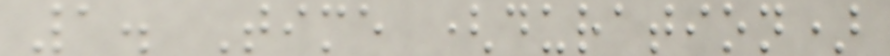1. Time (duration)
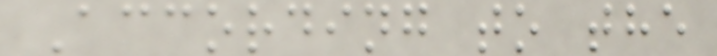According to the
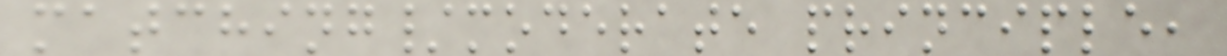matching/moderate principle,
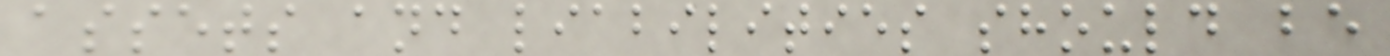assets and liabilities should be
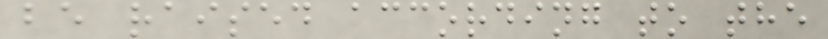be raised according to the
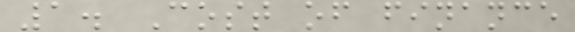1. Cost of finance
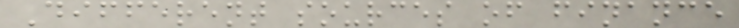Different sources of finance
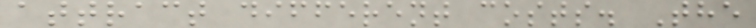attract different costs. The
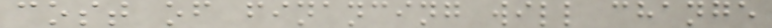cost of financing will change
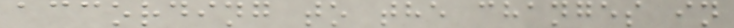according to the changes in
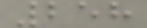258
